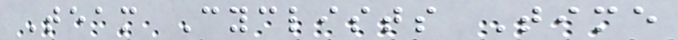Team Cyclists Time
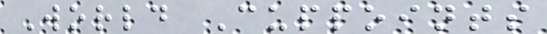World Cuppoints
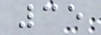35
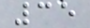35
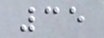35
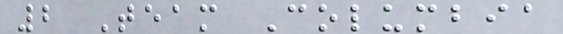2 Team Columbia
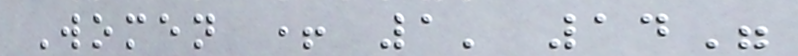Women + 1' 14"
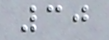30
